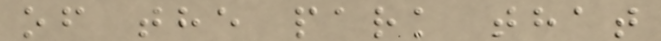of the park that
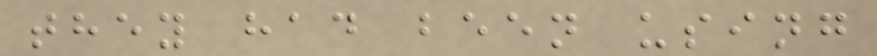they had been using
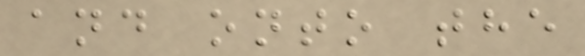and onto the
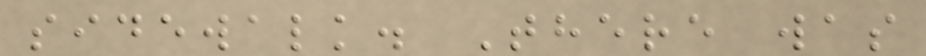sidewalk. There was
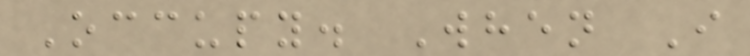Occupy. When I
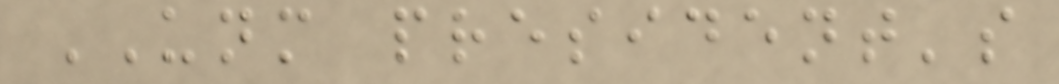UNM president's
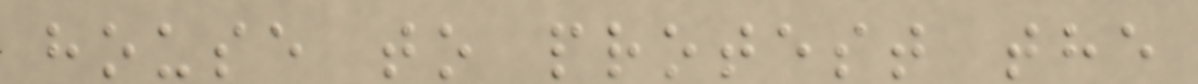house to protest the
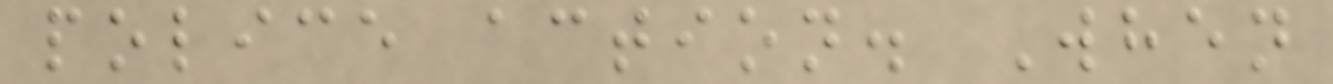police action. When
